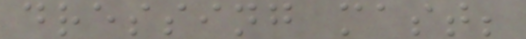dressing mast;
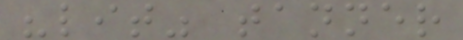"lit" tanner
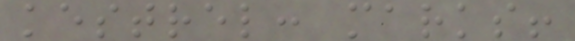kestrel: marks!
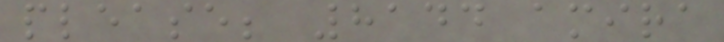please; 8144 amira
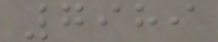7989
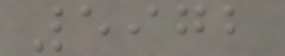5972
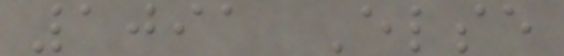1091 Else
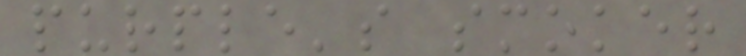purple's smoker
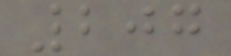207
